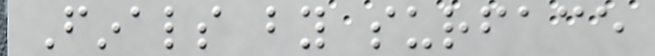Finals by surface
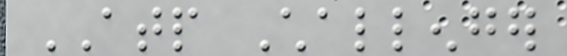ATP Challenger
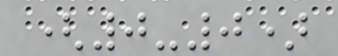(0-0)
